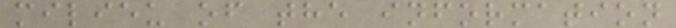milieu of the information
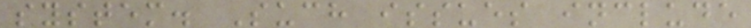system. Such issues include
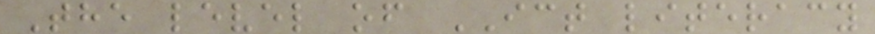The level of ICT literacy
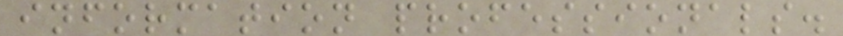information professionals.
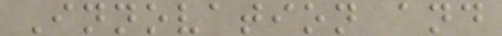Innovation and
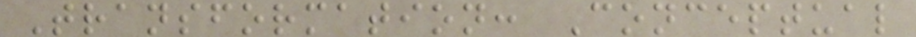Transformation: Conceptual
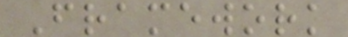Framework
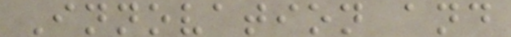Innovation and
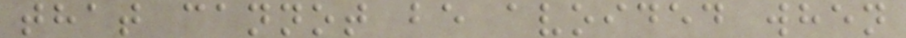that cannot be avoided when
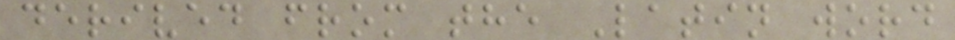derived from the Latin word
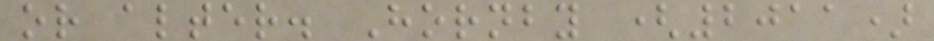or alter. Hornby (2011)
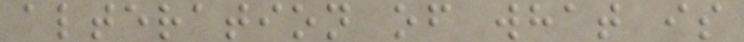alteration of what is
